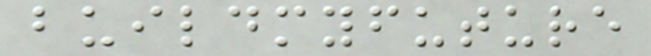buildmyfuture
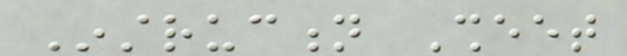Instruction Sheet
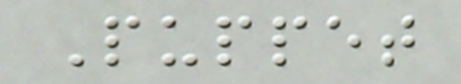Puppet
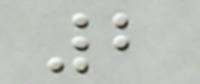2
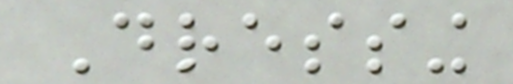Dressing
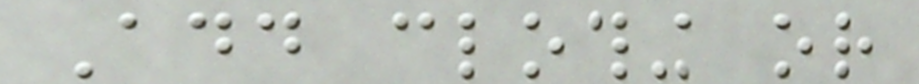Add clothing or
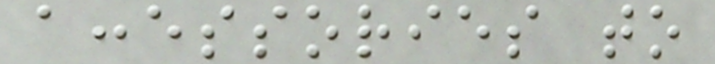accessories to
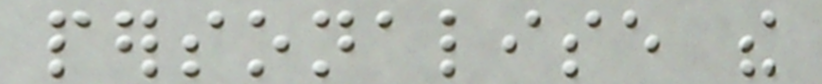personalise the
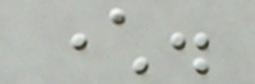character.
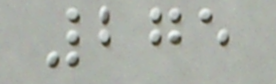275
